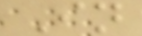In
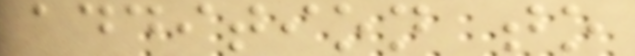addition to
